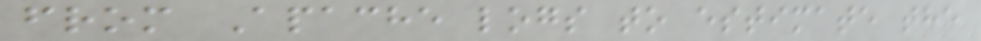from Apache logs to estimate the
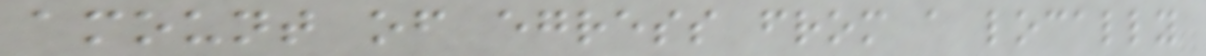amount of egress from a locally
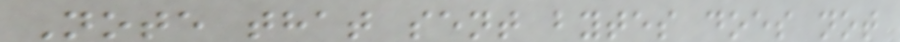Note that sent bytes does not
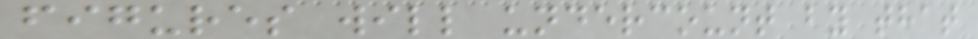figures will undercount by that
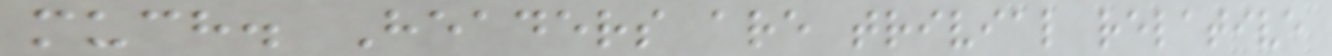much. Headers are trivial relative
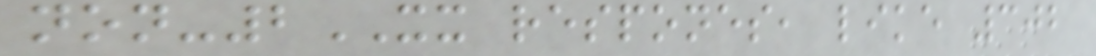non-2XX respones, like 302
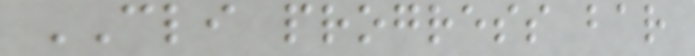CLI progress bar
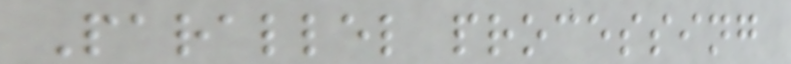Parallel processing
